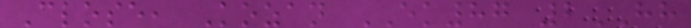Close, Kozan EK87 2HH
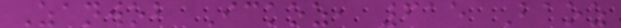Zanwob Ickoz, 615 Baoz
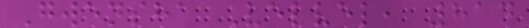Gwensha Velvel, 814
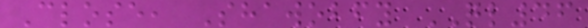Close, Shawobfy QL46
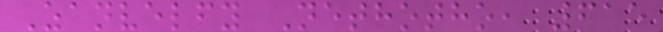Zanvelfy Nethotho, 615
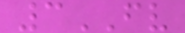3FV
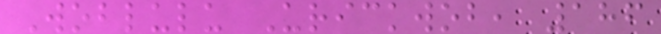Woblulu Urickwob, 186
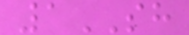1SH
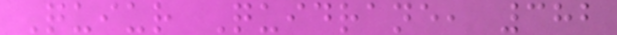Quiur Quidrane, 382
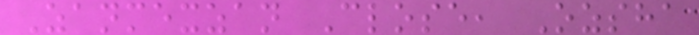Zanmexzan Close, Ozsha
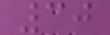30
